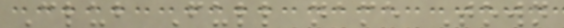Club Full name Town
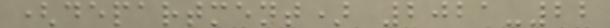(department) 2021-22
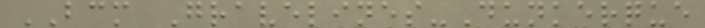BCM Gravelines-Dunkerque
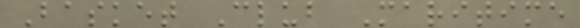Basket Club Maritime
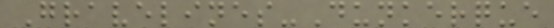Gravelines-Dunkerque
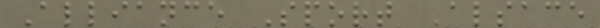Alliance Sport Alsace
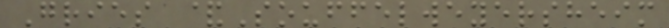Gries &Souffelweyersheim
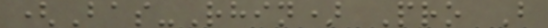(Bas-Rhin) Pro B
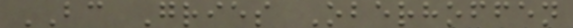BC Gries Oberhoffen
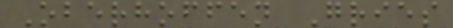Oberhoffen Gries
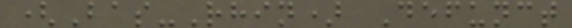(Bas-Rhin) Defunct
